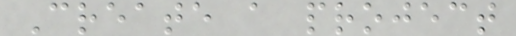Create a project
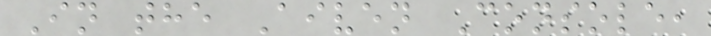In the Aiven Console,
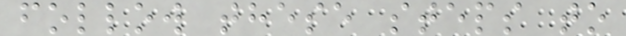follow these steps to
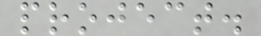project.
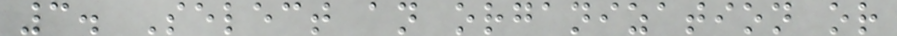3. Select an organization or
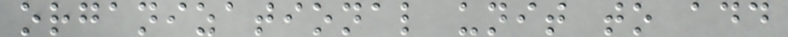organizational unit to add
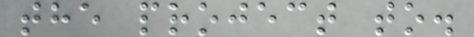the project to.
